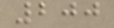200
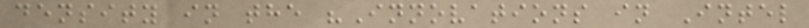density in the "Innovations in Intel
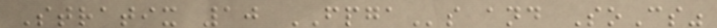Stratix 10 FPGAs and SoCs"
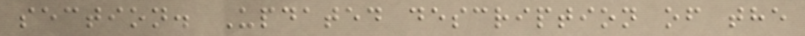section. Updated description of the
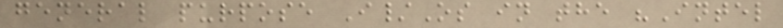general purpose I/Os in the "Intel
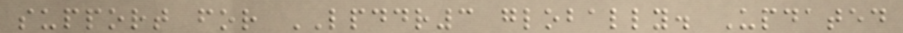support for LPDDR3 globally. Updated
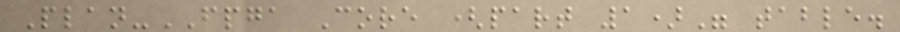Plan-FPGA Core (part 1)" table.
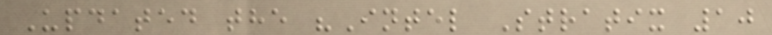Updated the "Intel Stratix 10
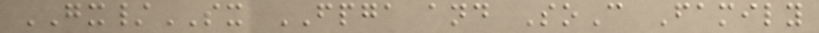GX/SX FPGA and SoC Family
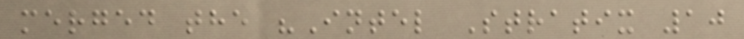merged the "Intel Stratix 10
